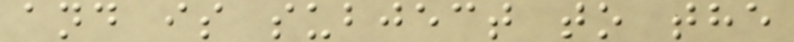and is subject to the
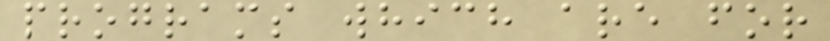programs which are for
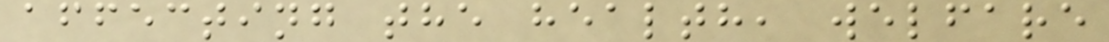affecting the health, welfare
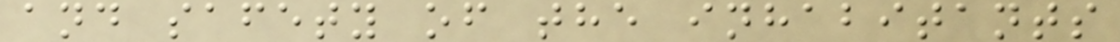and safety of the inhabitants
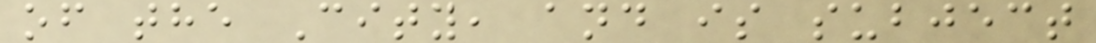of the City, and is subject
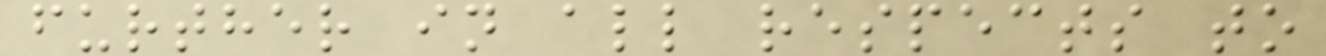further in all respects to
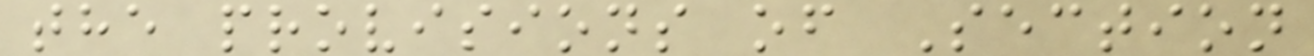the provisions of Section
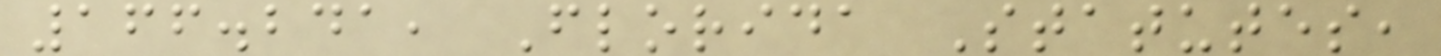166.241, Florida Statutes,
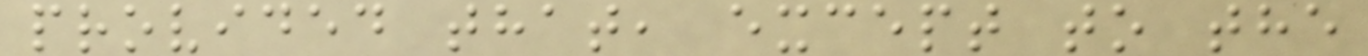provided that, except to the
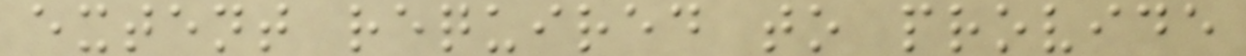extent required to provide
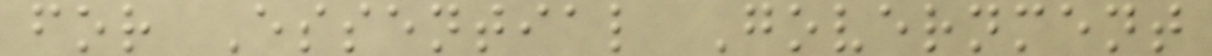for Essential Government
